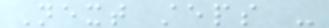Next steps -
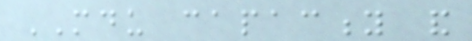MDU capacity and
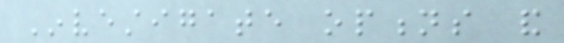Investigate options and
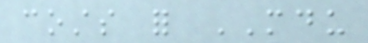costs for MDU
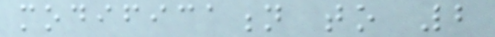modification to 2
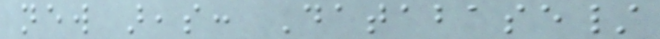new areas: Database/
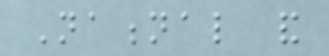National and
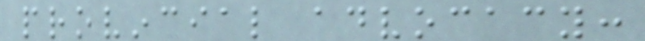provincial advocacy:
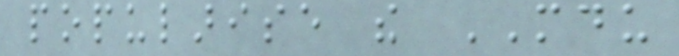popularise the MDU
